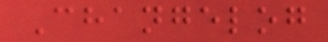Changelog
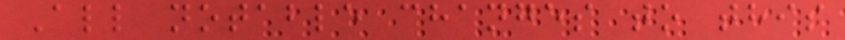All notable changes to this
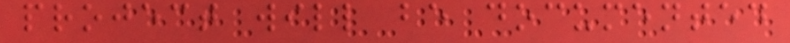project will be documented
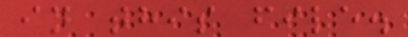in this file.
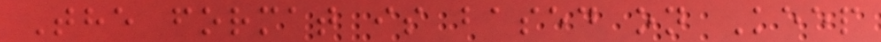The format is based on Keep
